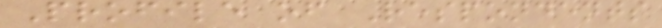Profile of Respondents
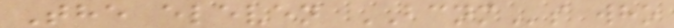The eleven BCNMs who
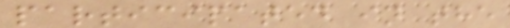participated in the
